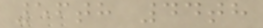56th 44th
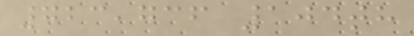723,736 104th
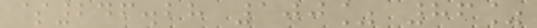$246.28 100% 86%
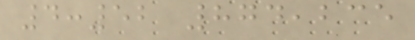4:52 874,235
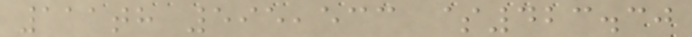111th 595,533 $423.30
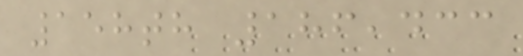158th 186,433
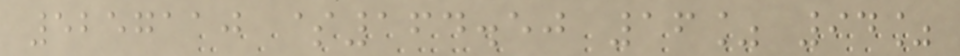5257110 $164.50 16% 94%
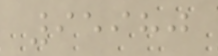95980
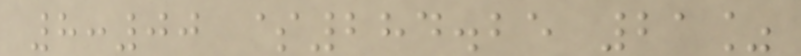8:00 $284.25 21%
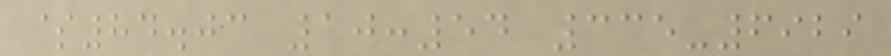$84.03 10:54 335-6929
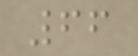66
